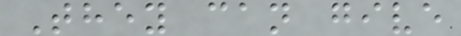They can give
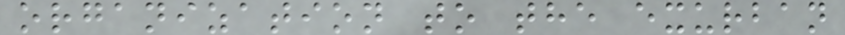organization to the exurban
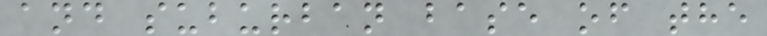and suburban base of the
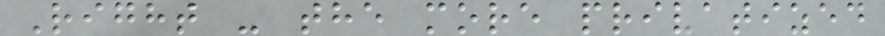Right - the more privatized
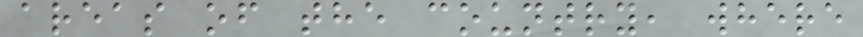areas of the country, where
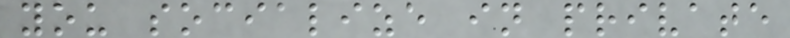you socialize in private
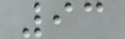93
